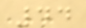44
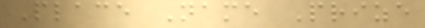Place Name Prize
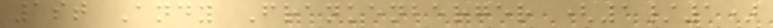1st Andy Frankenberger (1/1)
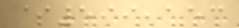$599,153
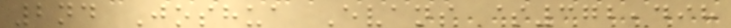2nd Joshua Evans $372,498
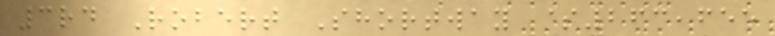3rd Robert Shortway $263,655
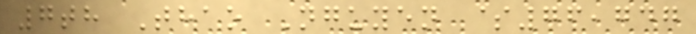7th Thao Nguyen $76,747
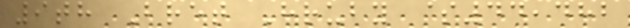9th Bret Hruby $44,482
